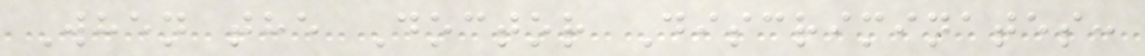When the Doctor Discriminates:
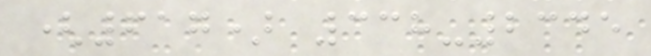(617) 338-2345
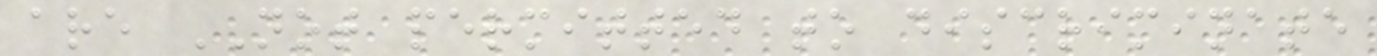are NOT permitted to discriminate
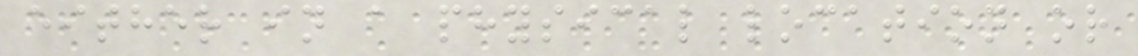either in a physical location or
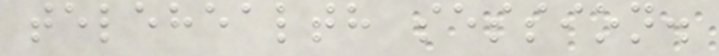telehealth session.
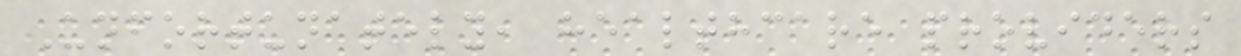Unfortunately, healthcare providers
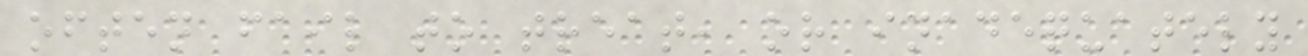often fail to treat, or inadequately
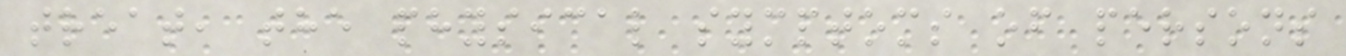treat, the physical symptoms of persons
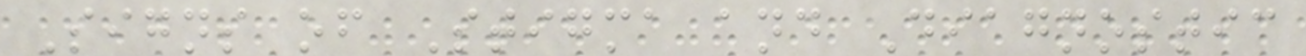Signs of Stigma and Diagnostic
